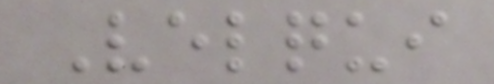Velqui
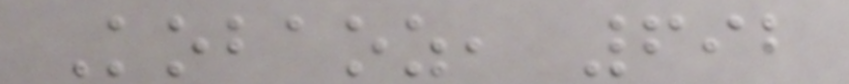Kobaoz, 692
